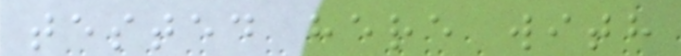tested here with
